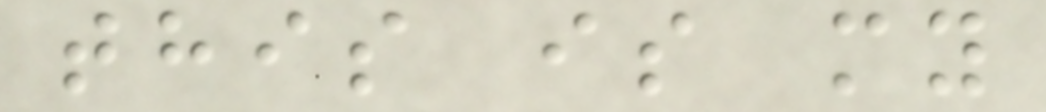this is my
